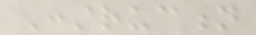Construction
